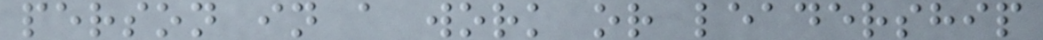person in a work or leadership
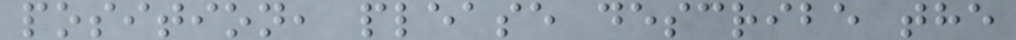position, please describe the
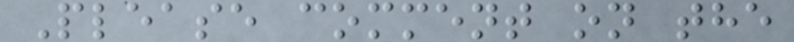Please comment on the
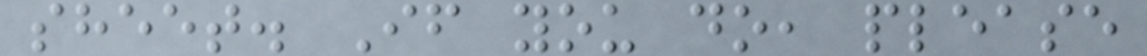sheet. If you do, please
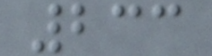233
